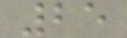25
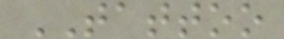TATTOO
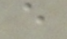e
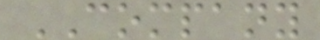COMPANY
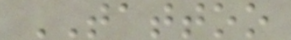TATTOO
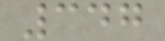347
